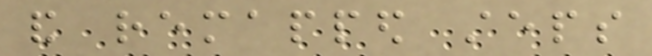and remapped steps
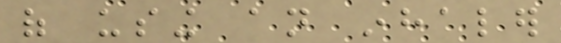of using an inhaler
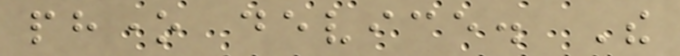phone device. The
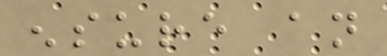ensure an
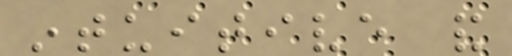intuitive and
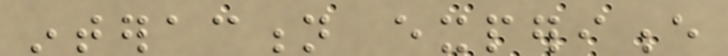interaction experience
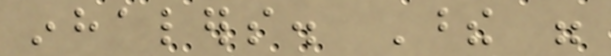inhalers. These were
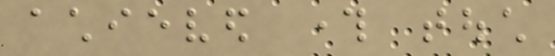achieved through touch
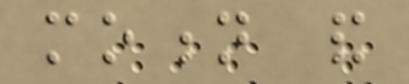motion and
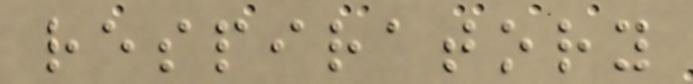respiratory
